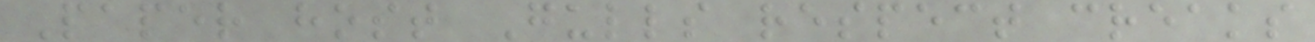Paper host Gulls respect creaks
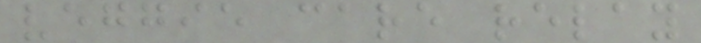veggie care relay
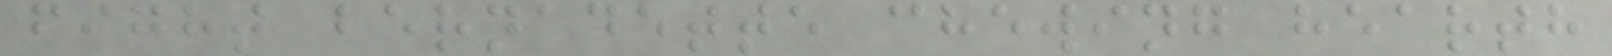fight bernadette chewing hearth
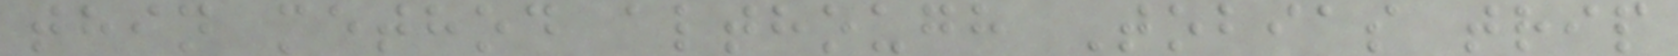thin method although Tobias trip
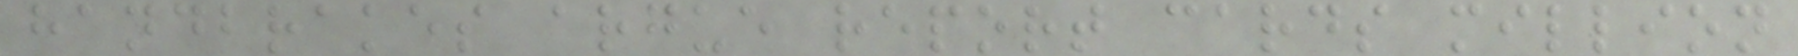handbrakes argue report cards million
